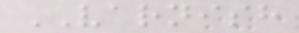VARNISH
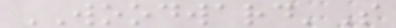WOODWARD'S
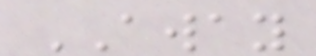AWAY
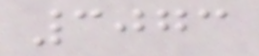3073
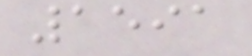1591
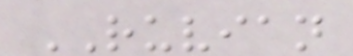RUVIAN
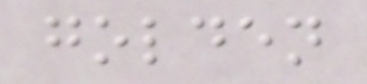golden
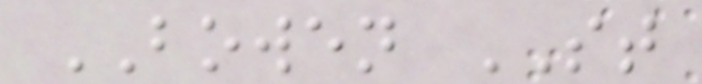BOWEN ST
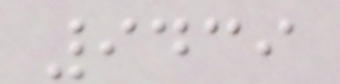9439
